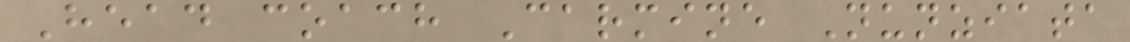Head coach Carmine Nunziata
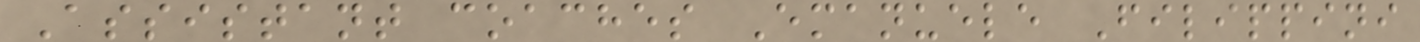Assistant coaches Emanuele Filippini
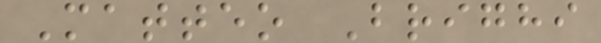Matteo Brighi
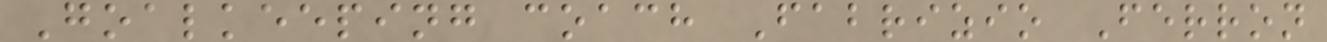Goalkeeping coach Fabrizio Ferron
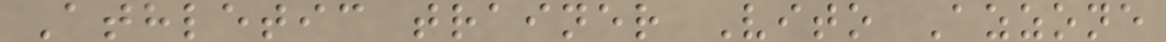Athletic trainer Vito Azzone
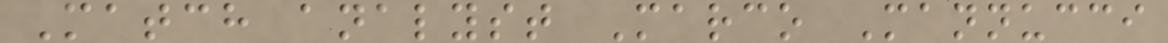Match analyst Marco Mannucci
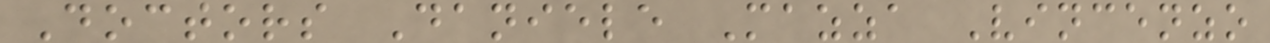Doctors Daniele Mazza Vincenzo
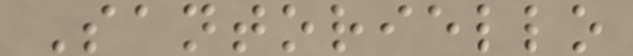Santoriello
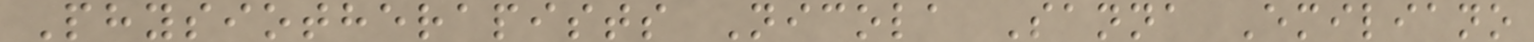Physiotherapists Nicola Sanna Emiliano
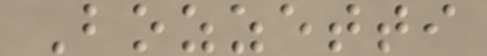Bozzetti
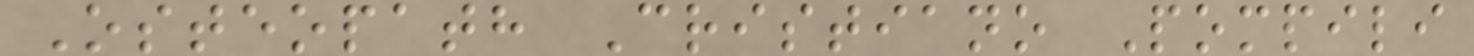Osteopath Cristiano Pompili
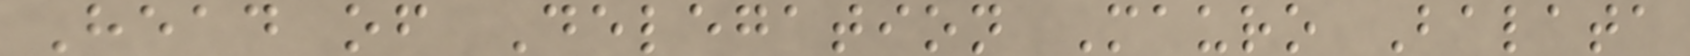Head of Delegation Mauro Balata
